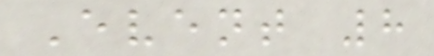Event 8
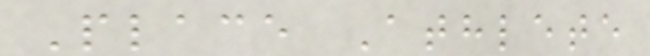Place Athlete
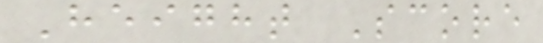Height Score
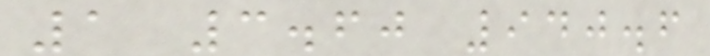1 3.60 940.6
